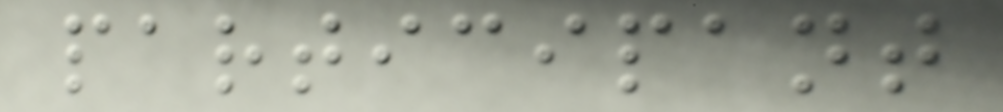participant
